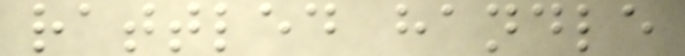rattled handle
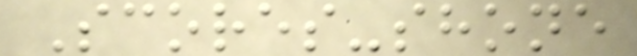Scores-shone
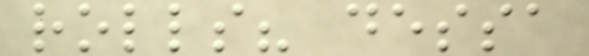rolls? dessa
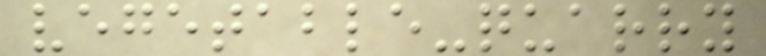vegetable-quarry
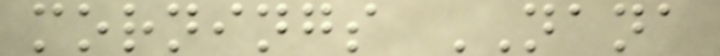mornings NANA
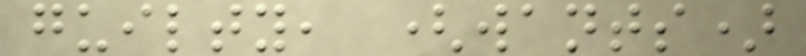guilty, (wants)
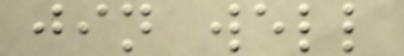jin well
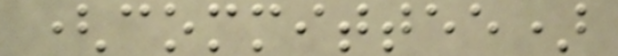(committee)
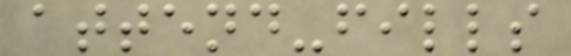attend-fills
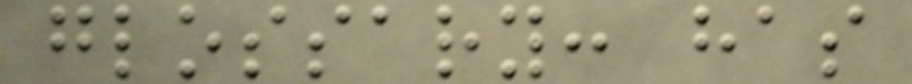glossary: has
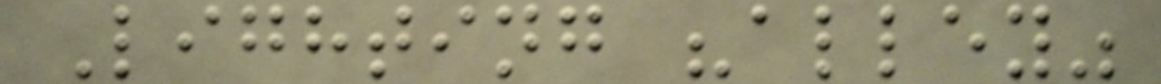Lighting "alley"
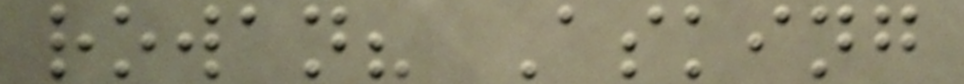rowan? Asking
